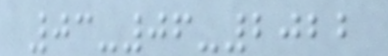03-06-2022
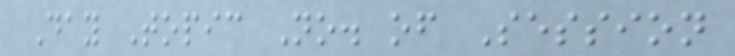Day Topic No. of Session
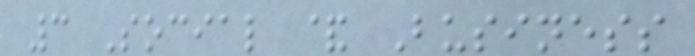3 Social & Business
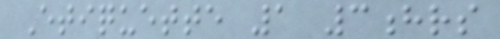Etiquette 1 3hrs
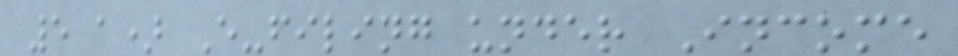5 a) E-filing under Income
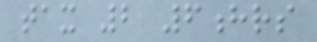tax 2 6hrs
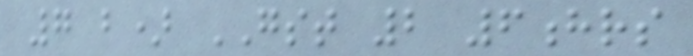7 b) GST 2 6hrs
